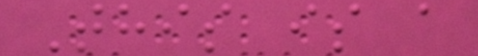This is a
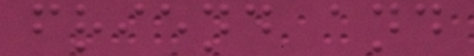friend and
